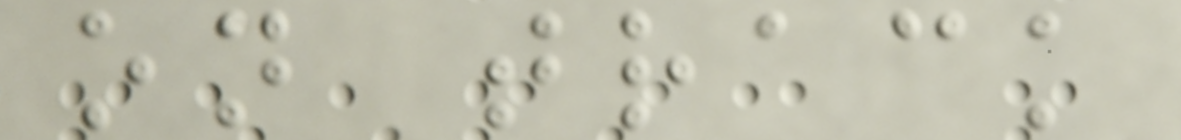on track
